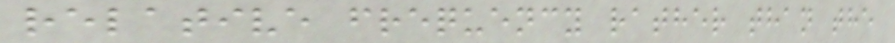relative frequency rather than the
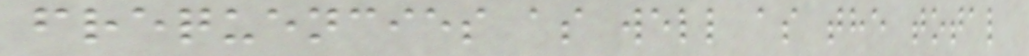frequencies as well as the total
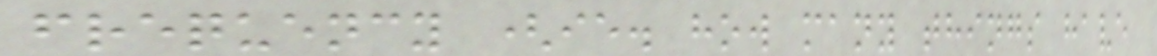frequency (ie. how many things have
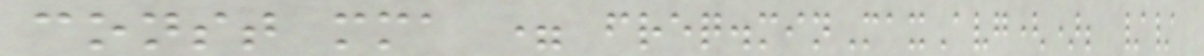const mma = freq.minMaxAvg(); //
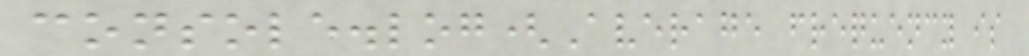console.log(Average frequency is
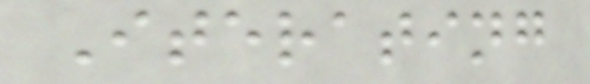Iterating
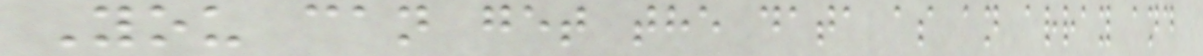You can get the data as an array and
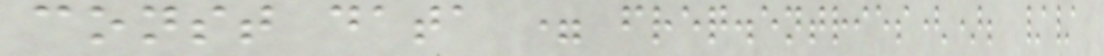const data = freq.entries(); //
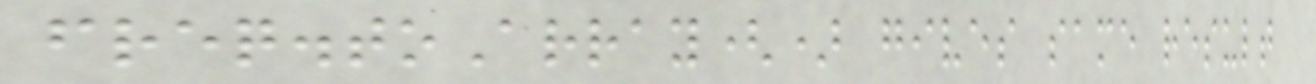freq.toArray() gives same result
